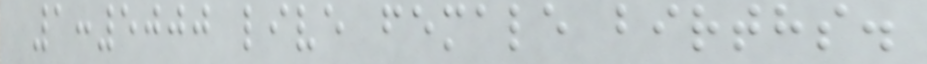1:5000 live female births.
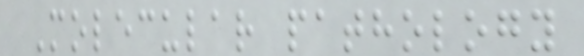Molecular pathology
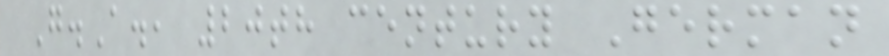G.A., 20th century German
